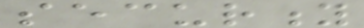security
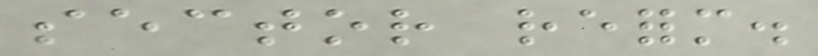sector reform.
